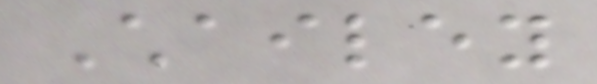Chailey
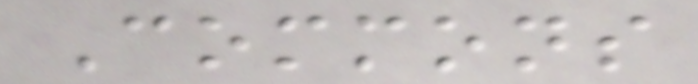Commons
